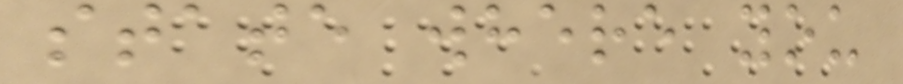state where you
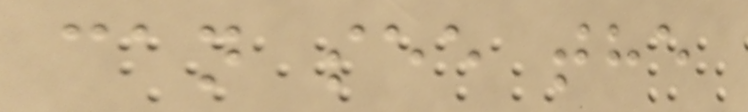can see the
